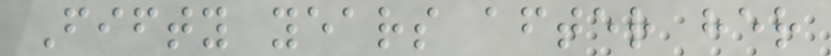Fifty years after her
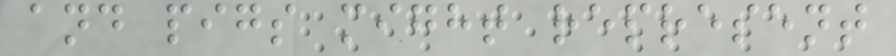and pigs might represent
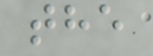the
